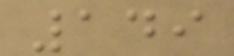149
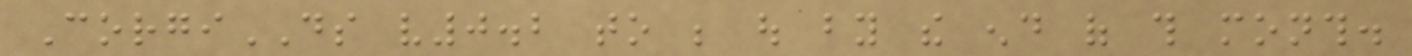CorgiDS v0.2 to be out by the end of this month.
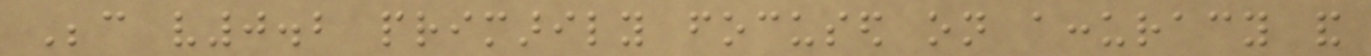Because v0.2 primarily focused on accuracy and
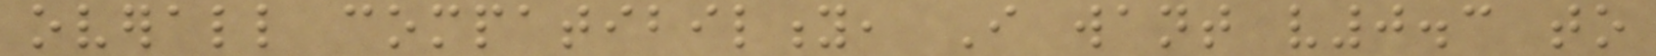overall compatibility, I want v0.3 to
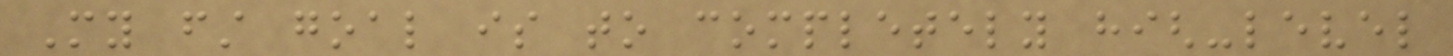My first goal is to completely high-level
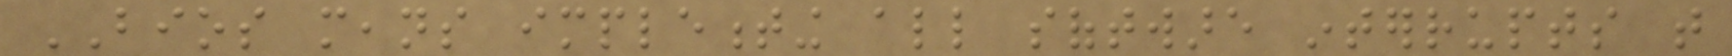BIOS means implementing all software interrupts that
